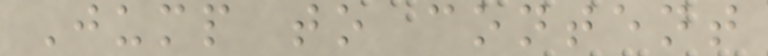Jump to content
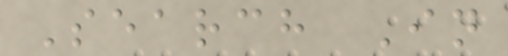Search In
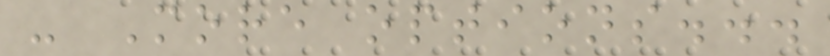- More options...
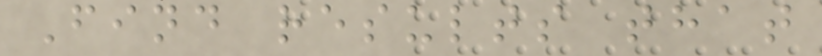Find results that
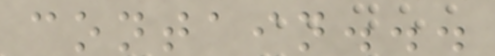contain...
